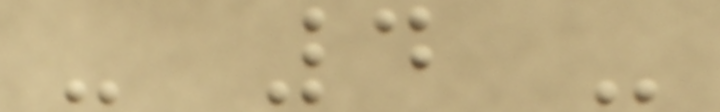- 4 -
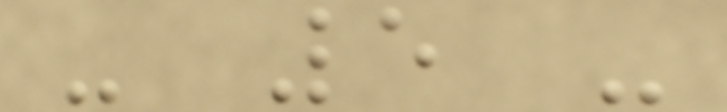- 5 -
